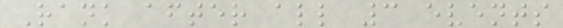Rank after all 3 events
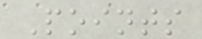Points
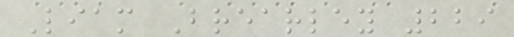Liam Brearley 229
